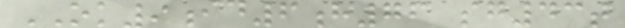OK9id6h76 sg43t
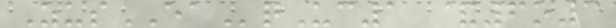ZusEAqUc1 &6o3
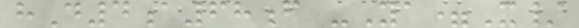hD4a68f -Ya=X/
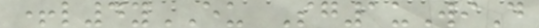+l4yEU Sg1uWiD
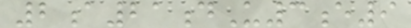2a21dU3e9
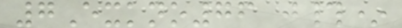7Exkno76 j#*
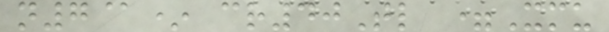n7@* cr40Tl =Xmu
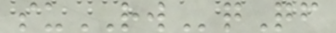suRWqQf
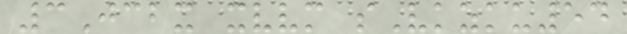3Jcbx xvvm sVkzku54
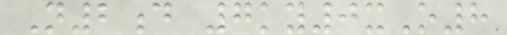N2d 7ky0xO8
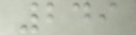249
